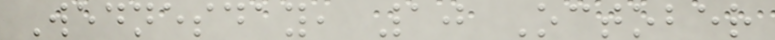Wednesday, 10 October
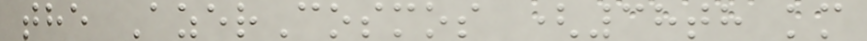the AzerCosmos (38th km
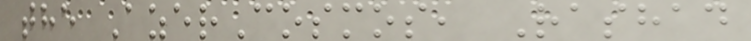the AzerCosmos, Rashad
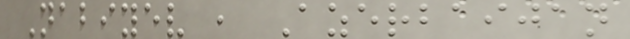Nabiyev , Azerbaijan
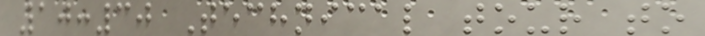10:30 Technical tour to
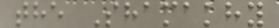the Shamakhy
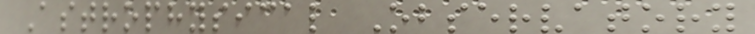Astrophysical Observatory
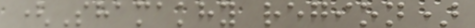(Shamakhy region)
